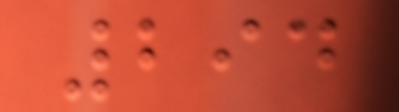294
